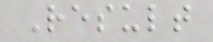Result
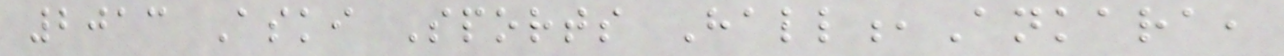2013 Aski Sports Hall,Ankara,
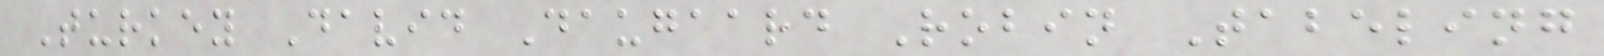Turkey David Daugaard Robin Tabeling
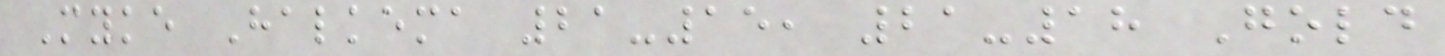Myke Halkema 21-15, 21-18 Gold
